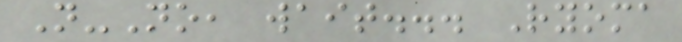N-No, wait... Ryoma
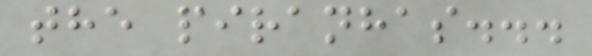the piranhas...
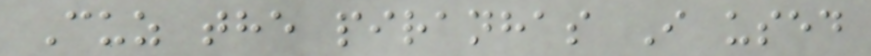Cuz the piranhas I used
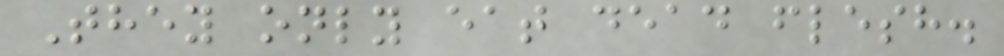They only eat dead flesh.
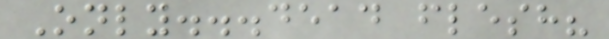Only...dead flesh?
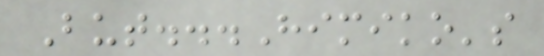But...Himiko's
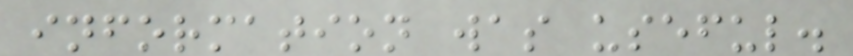information was useful.
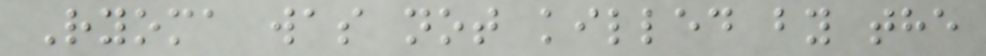Ryoma was not killed by the
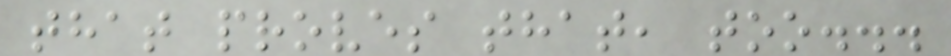that proves that, too...
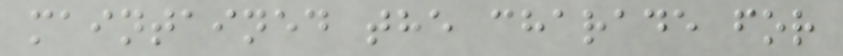maintained the charade for
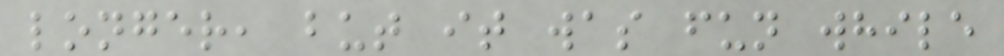longer, but it was fun while
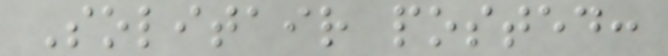Solitair posted:
